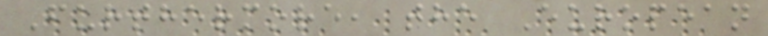Furthermore, the European
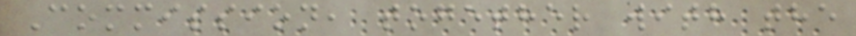Commission, together with the
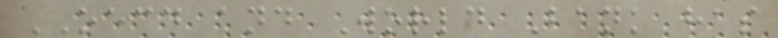OECD and World Bank has
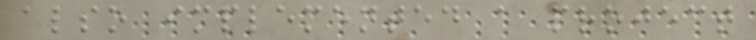also implemented a project
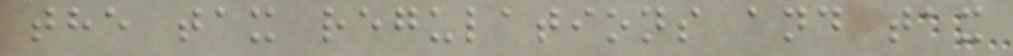the tax regulations and tax
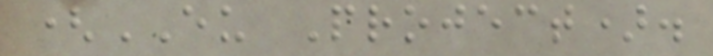(EU Project).
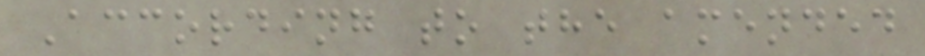According to the amended
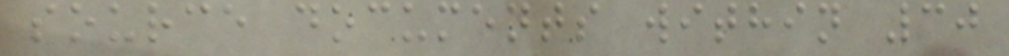source documents within 30
